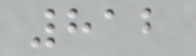812
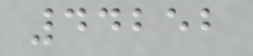44252
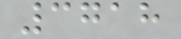3718
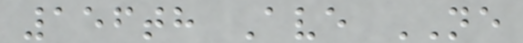156th Ave NE
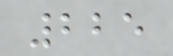225
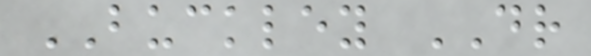BUCKLEY DR
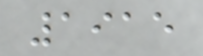1915
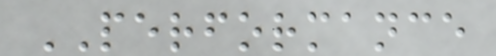PERFORMANCE
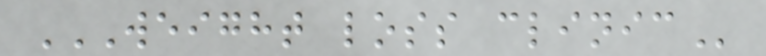WEIGHT LOSS CLINIC
